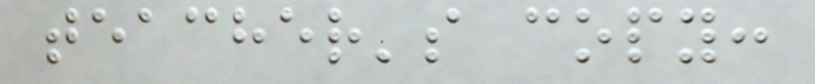teacher's copy:
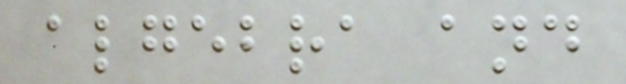algebra and
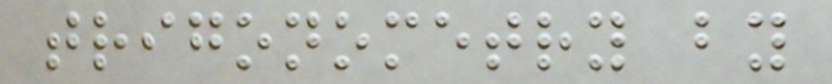trigonometry by
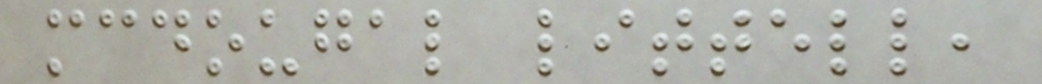mcdougal littell,
